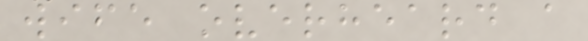wife overheard a
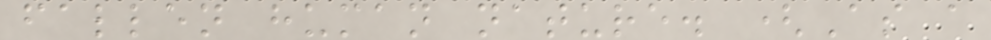fallen human nature. (As a
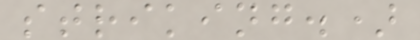striking.)
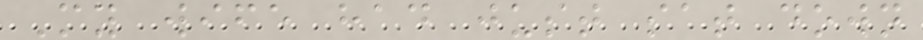My wife had just sat down
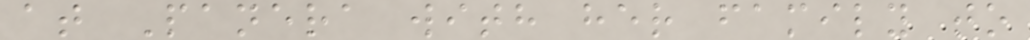at Panera with her family to
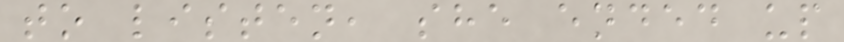to listen, she ended up
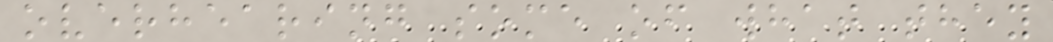overhearing some of what they
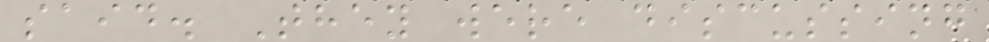said. They were discussing
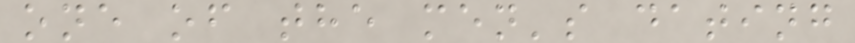one of the men's dating
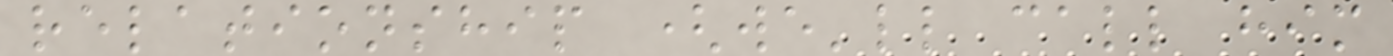relationship (we'll call him
